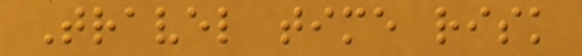Travel time risk
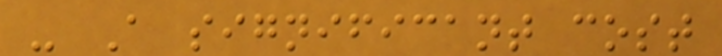- A significant cost
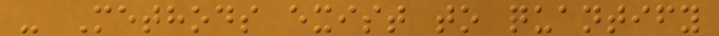- Methods exist to quantify
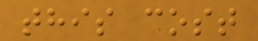this cost
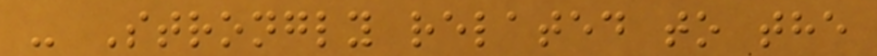- Strongly related to the
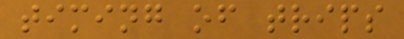timing of trips
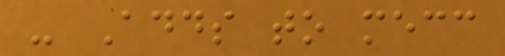- Adds to mecc
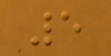5
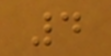4
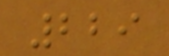229
